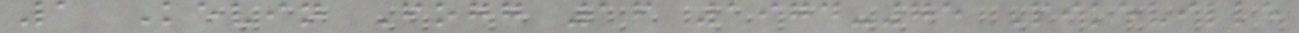1 Kevin Fogg 16 1974-75 Pikeville
